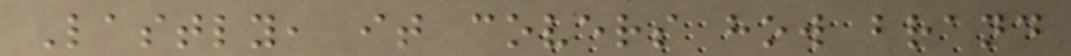Lastly, it covers how brand
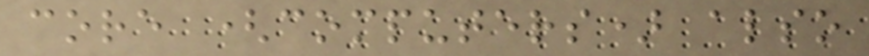core (computers) also
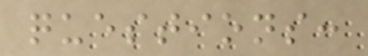questions:
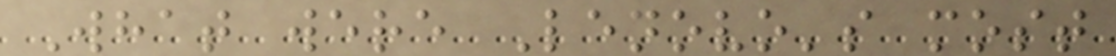What were Lenovo's most
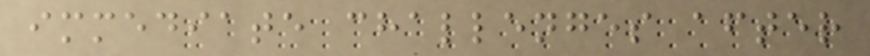immediate challenges after
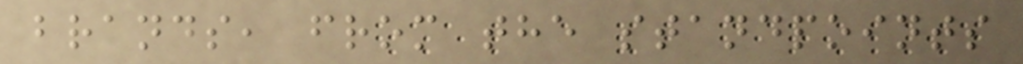brands, from the standpoints
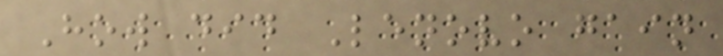How did Lenovo gain
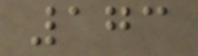173
